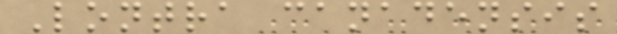Lontra canadensis
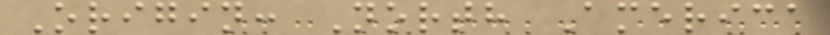Origin: North America
